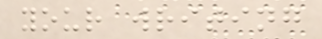your writing
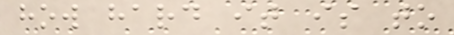how hard it is to
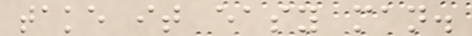take it easy man.
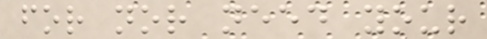for nor need your
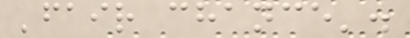'fair chance'.
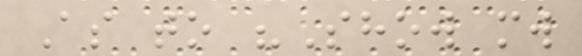As to "Show mw
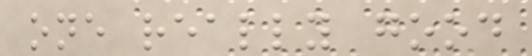one really good
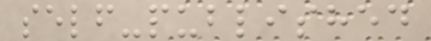self-published
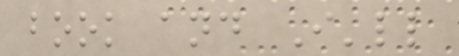book and I'll
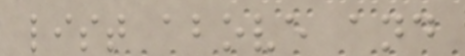list above and
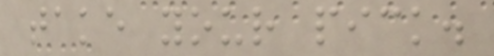take your pick.
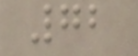72
